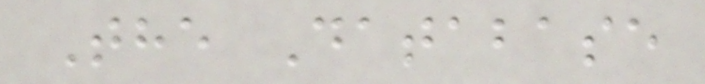The Database
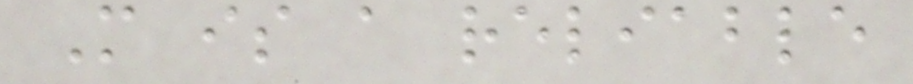M is a reliable
